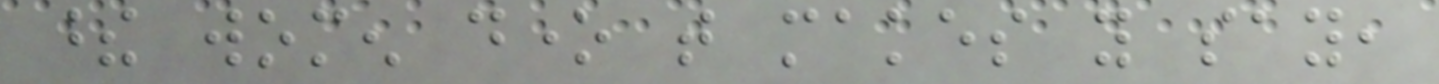these women done that makes you say,
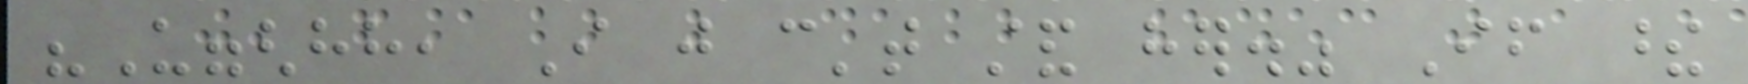"Uggghhh, I just can't stand her." If these
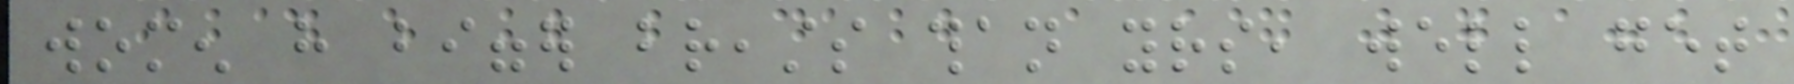women have bigger breasts than yours, well get
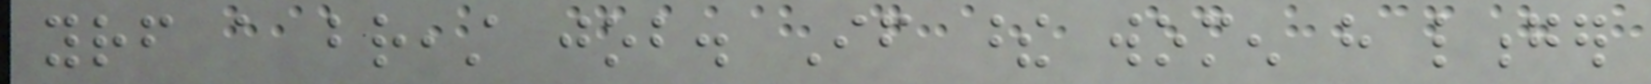yourself a breast job. If these women have longer
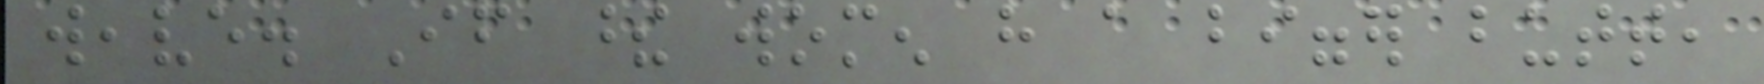weave. If these women have a bigger butt,
